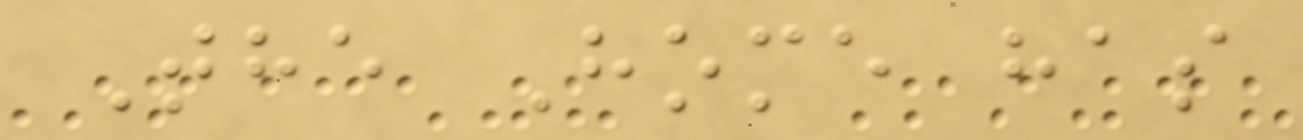The Home has
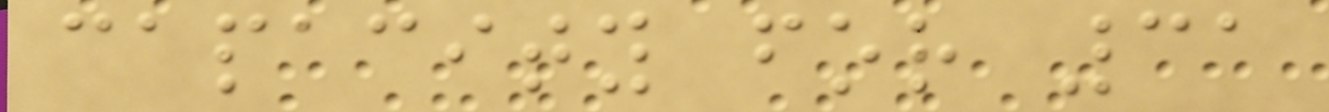capacity for 31
